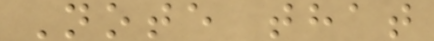Note that
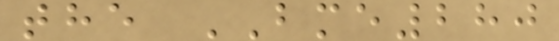the BME280
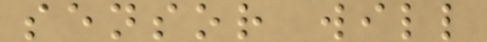sensor will
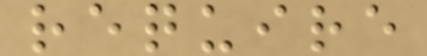require
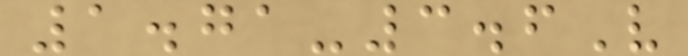1.71-3.6V
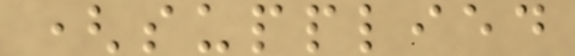(supplied
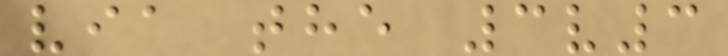via the 3v3
